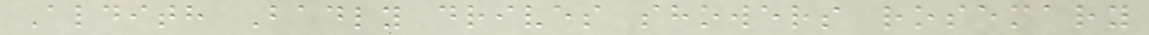Aldith Badly drives showers rosemary
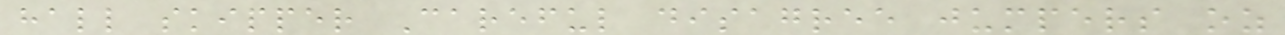hall skipper Careful disagree jumpers oz
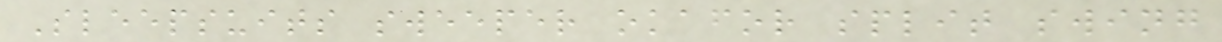Sleepsuits sweeper okafor split swing
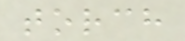torch
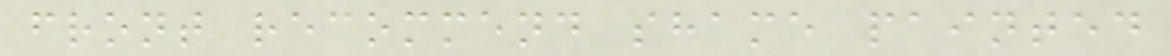front recommend shame painted
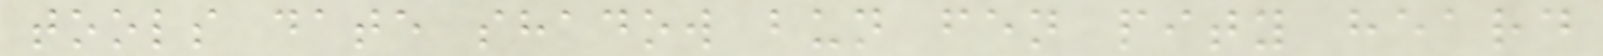tools date shadow bun fen pity heard
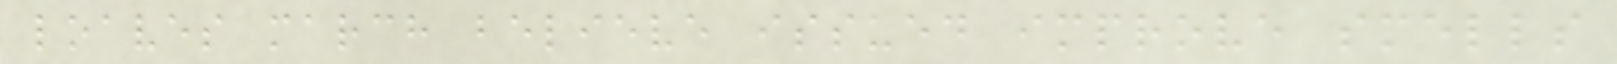loaves march believe issued improve smells
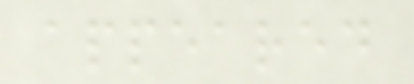appeared
